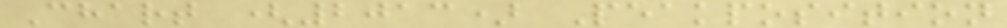Chart (2013) Peakposition
